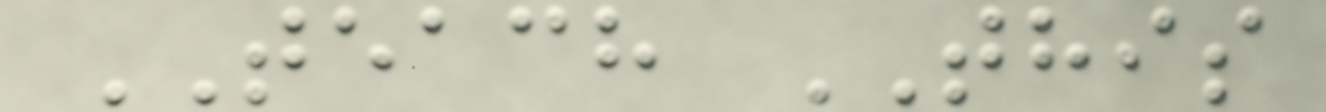TEACH THIS
